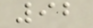92
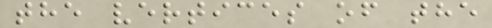the vertices of the
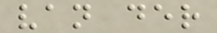van der
